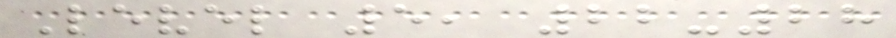Level 5, 22-28
